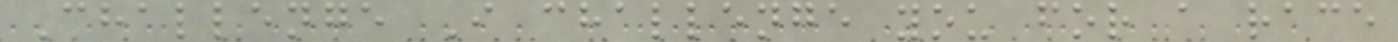Challenge I challenge you for a race
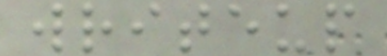writeup
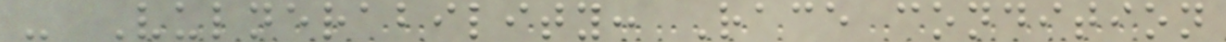- Vulnerability: Race condition
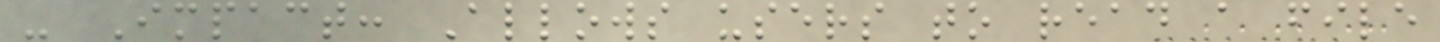- Impact: Allows users to read a file
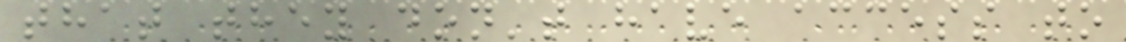that they don't have access to
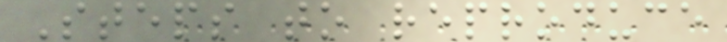Steps to reproduce
